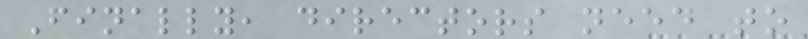Finally, directors need to
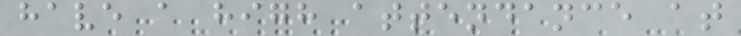have a high attendance at
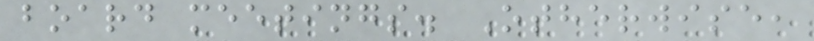board meetings. Otherwise,
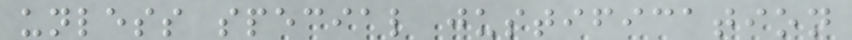unless special justification
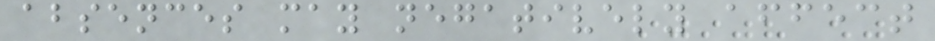absences may negatively affect
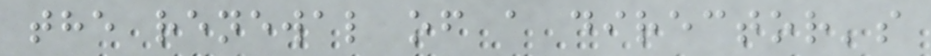the renewal of a director's
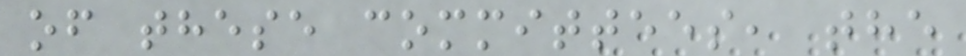of these committees, the
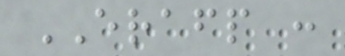ERAFP :
